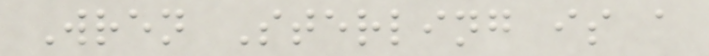Wren Sterling is a
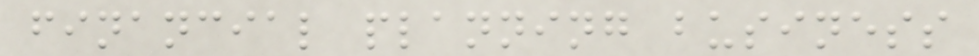financial planning business
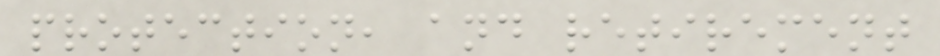protection, and retirement
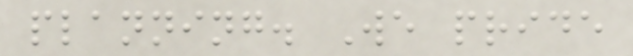planning. We pride
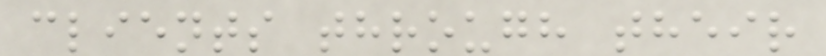clients through their
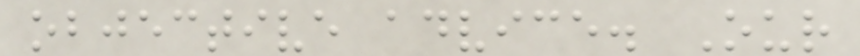objective advice. Our
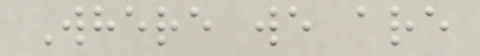Where we are
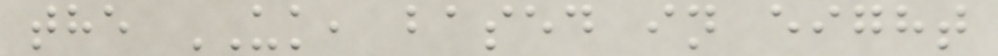the UK, based in eight
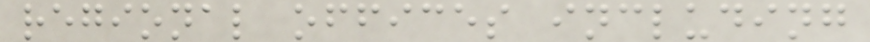regional offices including
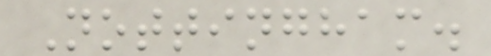Nottingham.
